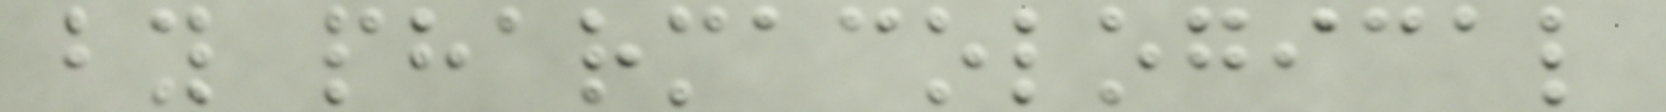by pharmacological
